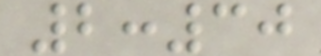2:30
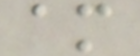am
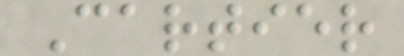Cartier
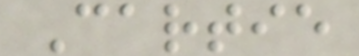Cartie
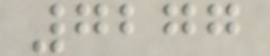7277
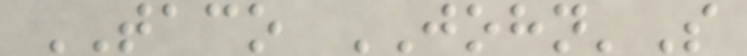TACO JOHN'S
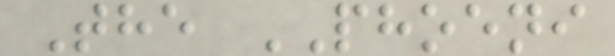The PHOENI
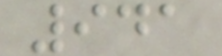941
